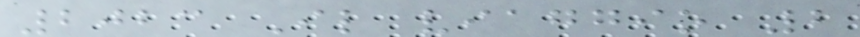2023 Il viaggio 2
